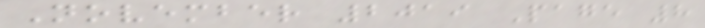November 2019 Page 8
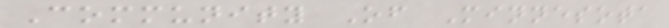Community Of Minnesota
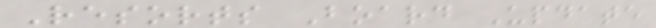Resorts Board Update
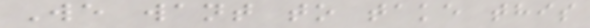We want to take this
